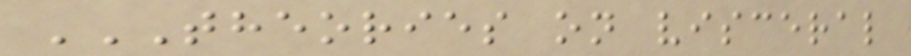THEORIES ON VISCERAL
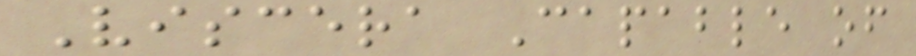Viscera Capable of
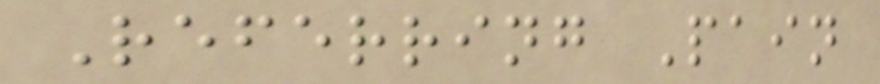Referring Pain
